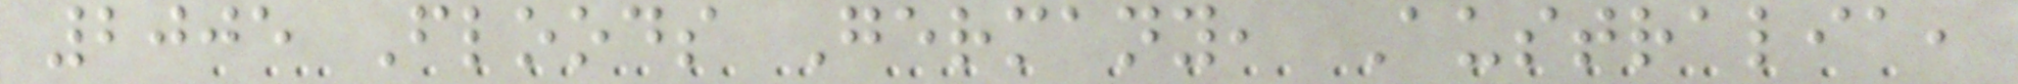2005 Floods Germany, Australia,
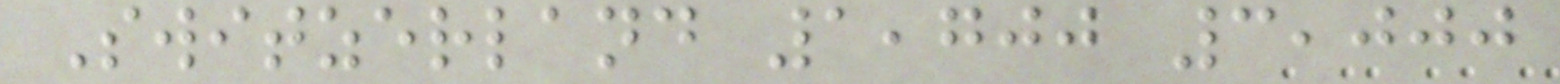Switzerland 1,700 3,000
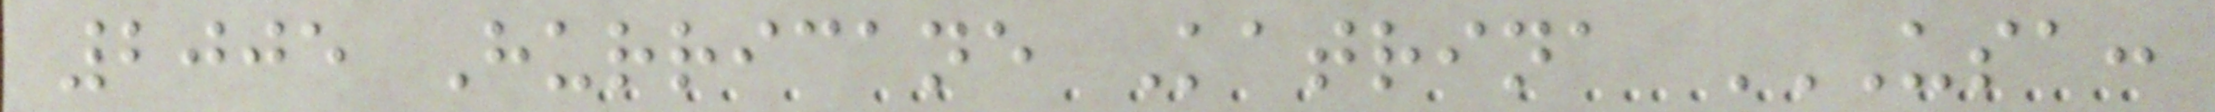2005 Hurricane Katrina USA:
